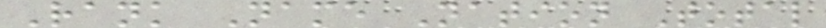Rank Name Nation Total
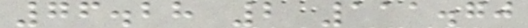76.28 2 111.70
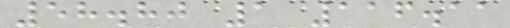58.80 1 116.11
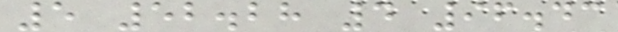5 52.28 4 96.43
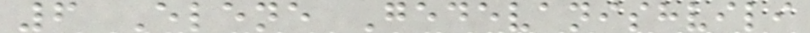6 Elene Gedevanishvili
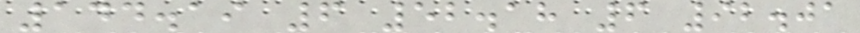144.19 6 52.18 6 92.01
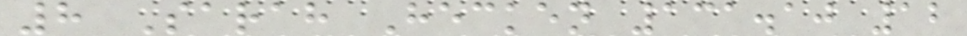8 Sarah Hecken 131.10 12
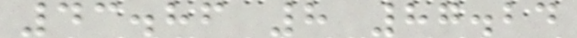43.86 8 87.24
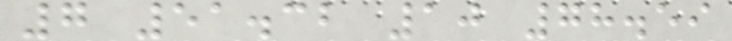7 51.32 10 78.59
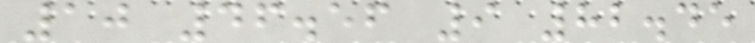10 46.56 9 82.45
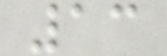13
